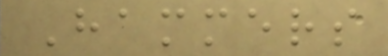Hammers
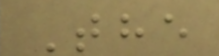The
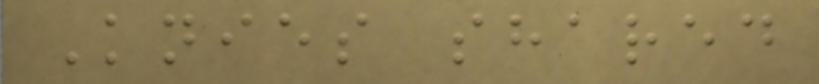Knies shared
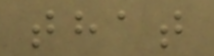that
